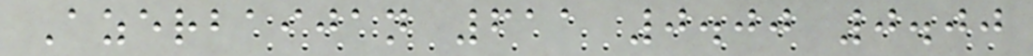Azerbaijan 611 0.00 0.00
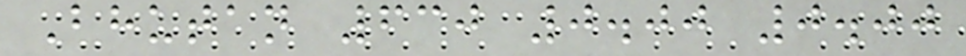Bhutan 630 0.00 0.00
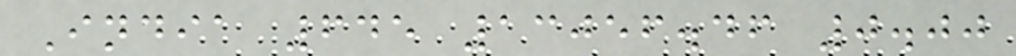India 645 13056.46 0.00
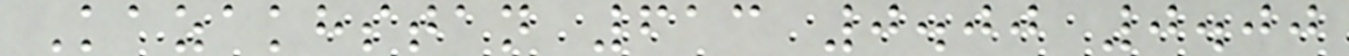Kazakhstan 613 0.00 0.00
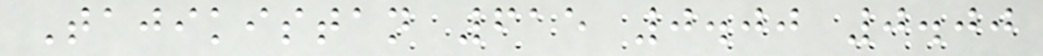Tajikistan 615 0.00 0.00
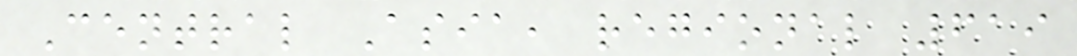Central Asia, regional 619
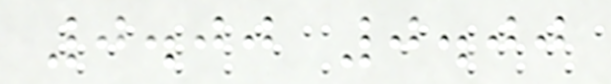0.00 0.00
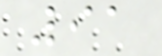91
